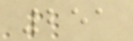251
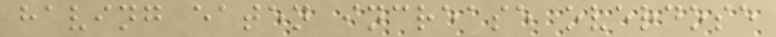having eaten increase overdose
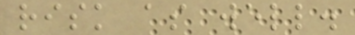risk as well.
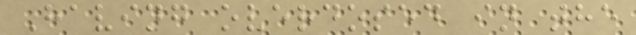Having overdosed in the
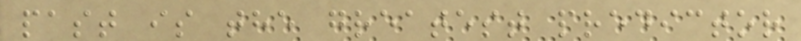past is the greatest predictor
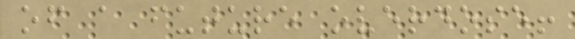of a future overdose!
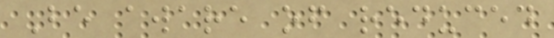Be aware of reduced
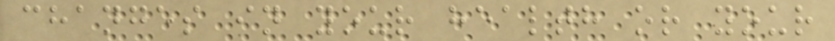changes in your health or your
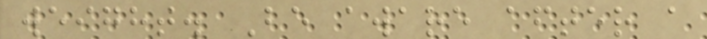weight. Be aware after a
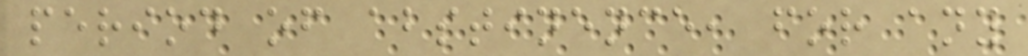period of abstinence, for any
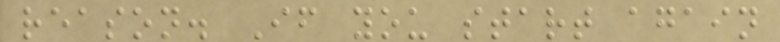reason. If you start again
